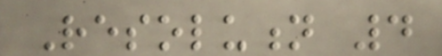Resolution 4
